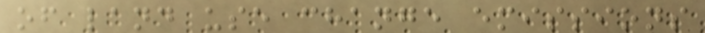of land use change emissions
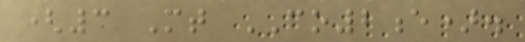(3 Mt CO2e).
